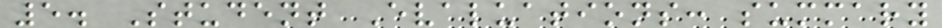5. Student Evaluations: summary
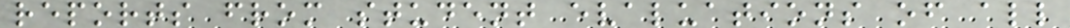reports from student evaluations of all
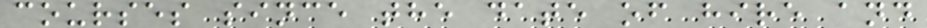courses since the date of hire and
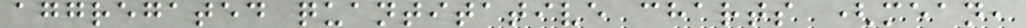aggregated quantitative charts (mean,
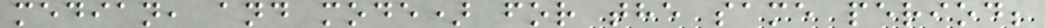median, and mode) for the same period;
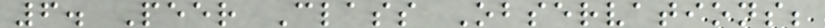6. Peer Class Observations;
